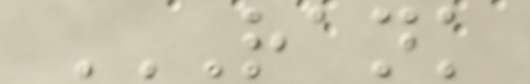RANK
